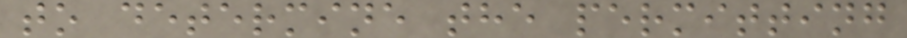to determine the permitting
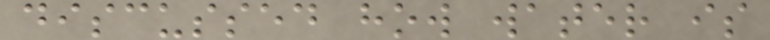discussed how water is
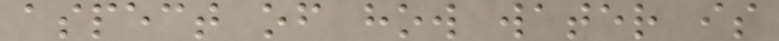aspect of how water is
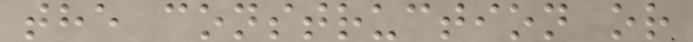the construction or
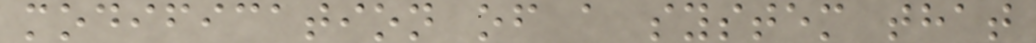modification of a system that
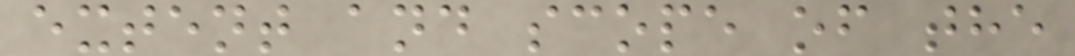extent and scope of the
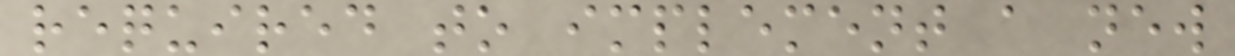required to implement a new
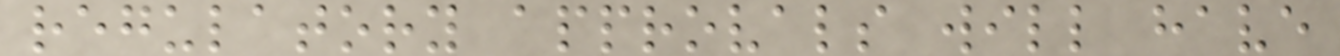regulatory approvals will have
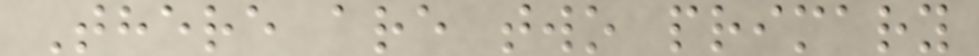There are two primary
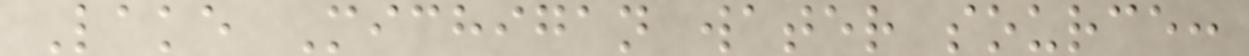Lake Michigan water source:
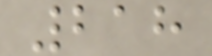218
